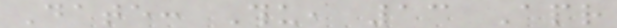Date: Thu, 13 Apr
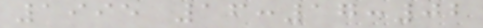1995 16:17:02
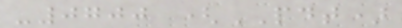-0700 (PDT)
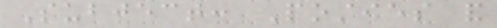Subject: Posties and
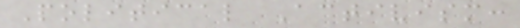Political Activism:
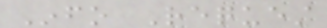Info Request
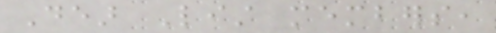Dear List members,
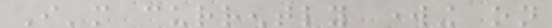I'm currently working on
